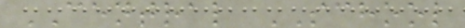CENTRAL SCHOOL
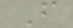F
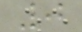0
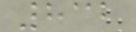832
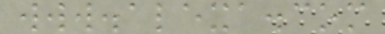www.alexa.com
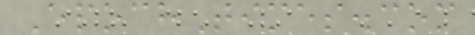EpochTimes.com
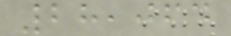28,064
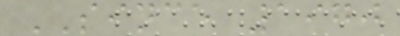SINCE 1970
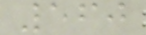560
